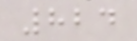824
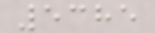5385
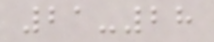21-28
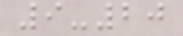9-20
